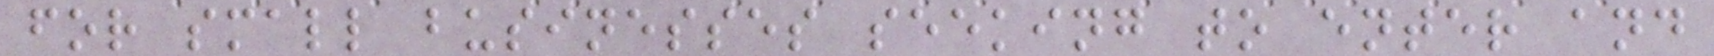for small businesses seeking to enter and
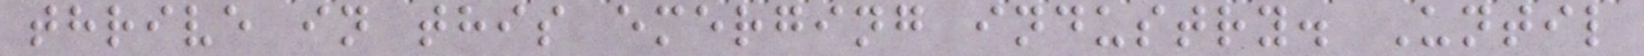thrive in this emerging industry. Until
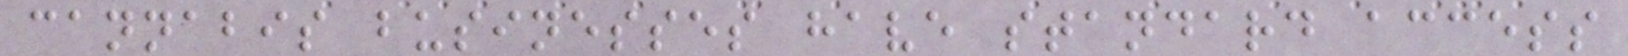cannabis businesses have standard access
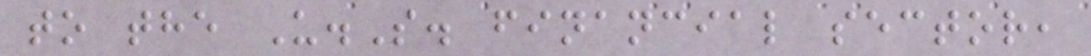to the U.S. financial sector,
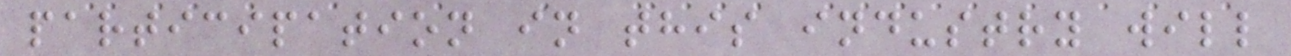participation in this industry will
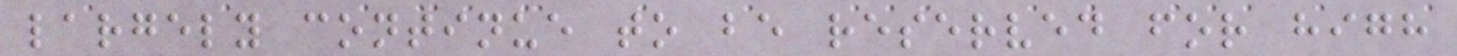largely continue to be reserved for high
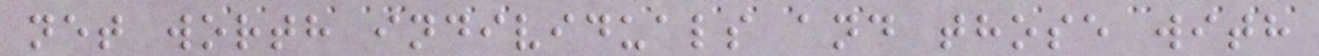net worth individuals and those with
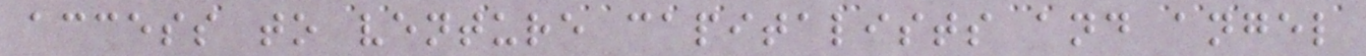access to venture capitalists and angel
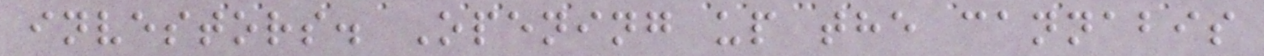investors. Opening up the cannabis
